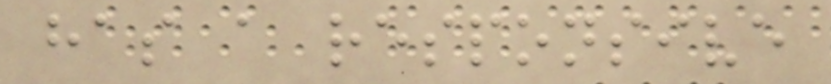has a responsive
